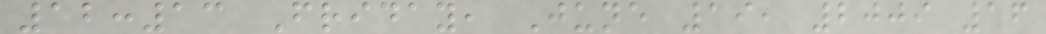12:13 Friday, June 19, 2009 16
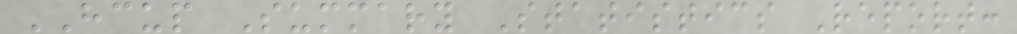HCUP Summary Statistics Report:
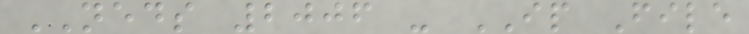NEDS 2006 - IP File
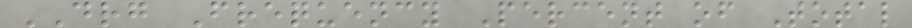DRG Frequency Percent of Total
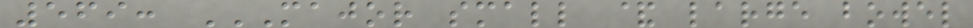569: MAJOR SMALL & LARGE BOWEL
